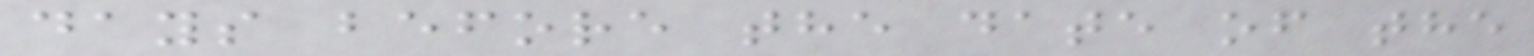days before the date of the
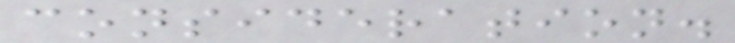consideration.
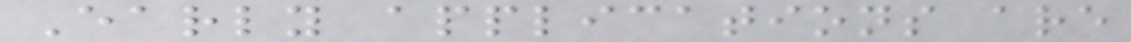Early applications are
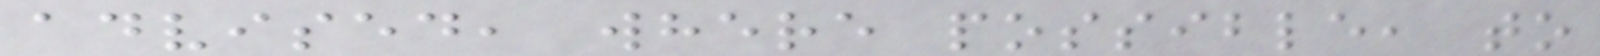advised, where possible, to
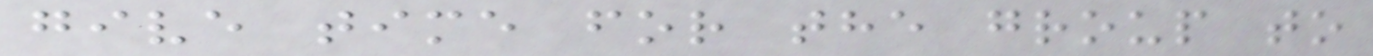give time for the group to
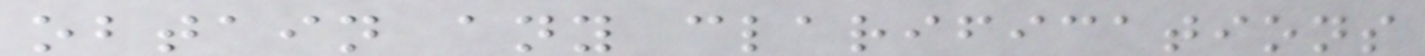obtain any clarifications
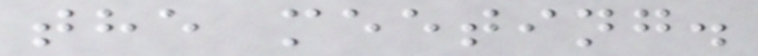the meeting.
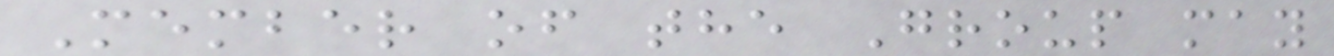Member of the Group may
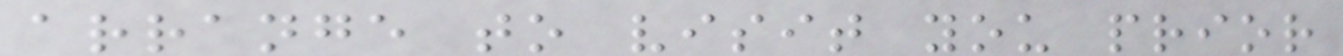arrange to visit you prior
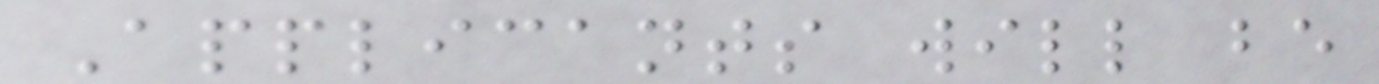Applicants will be
